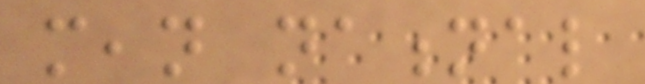mean national
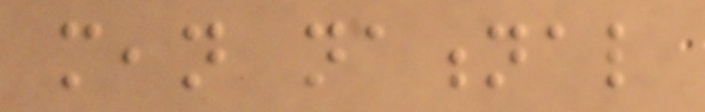mean national
